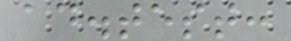ad.test:
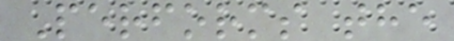Performs the
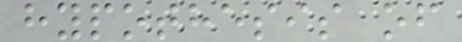hypothesis of
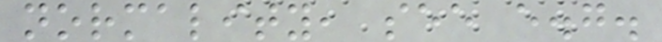normality, see e.g.
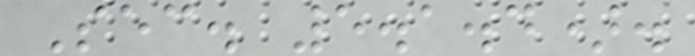Sec. 5.1.4).
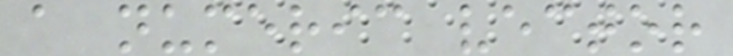a numeric vector
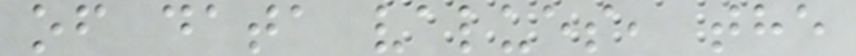of data values, the
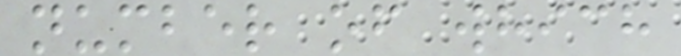number of which
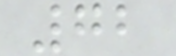72
